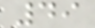49
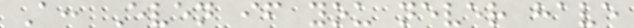A: Even if you never have
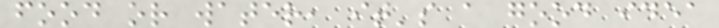food or water, it's a good idea
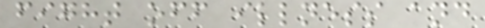fight off illness and
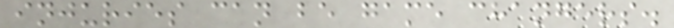injuries can be game changers.
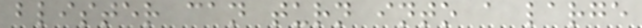blister can turn into a large
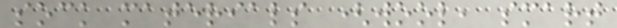sock materials (wool, smart
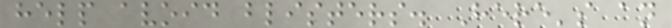help avoid blisters. Here's an
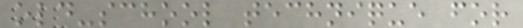old-school technique for
